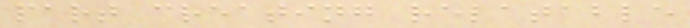part creating relatable
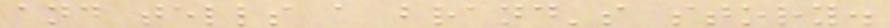and tells a brand's story.
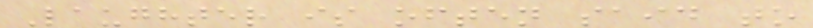Laughter is often said to
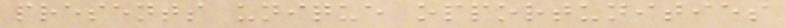presents unique opportunities
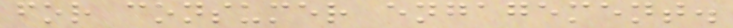for consumer engagement.
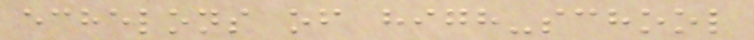echelons of high-school
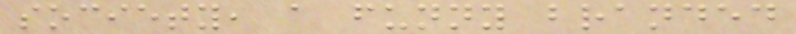society, a funny branded
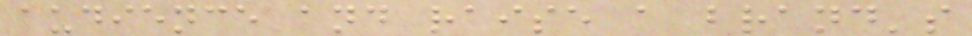audience and raise a brand's
